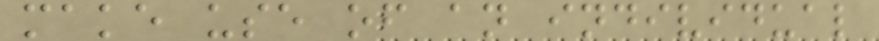make use of an individual
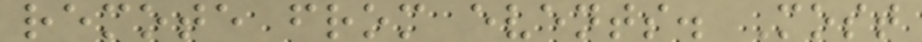remote from events. Most
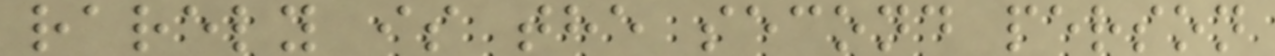rarely is the second person
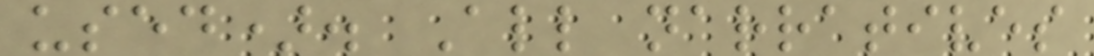used). All narratives
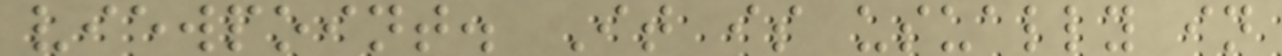viewpoint. It is usually in
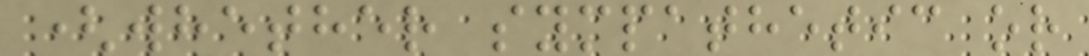(whether sympathetic or
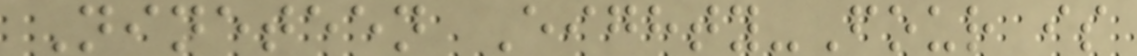Nineteen Eighty-Four is
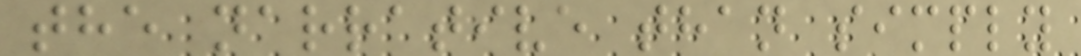the narrative than simply
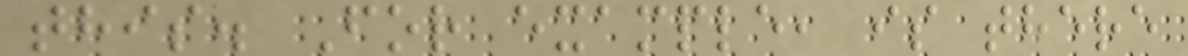this. For example, is there
